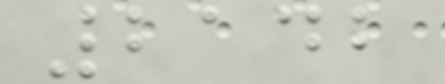2142
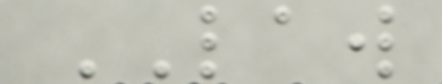LAW
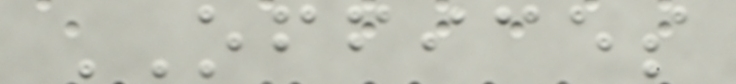OFFICES
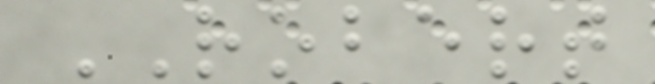ROBERT
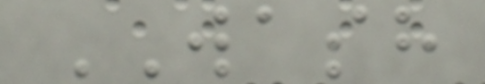WASH
